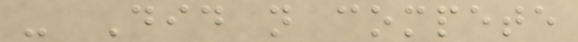- Did not compete
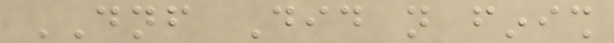DNF Did not finish
